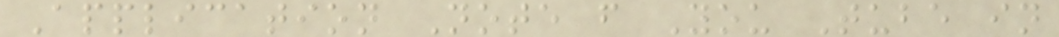Application Note f You Tube in
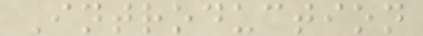Introduction
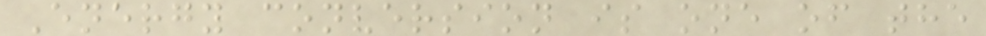Energy conversion is one of the
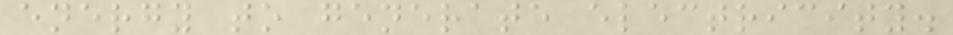energy to generate electricity.
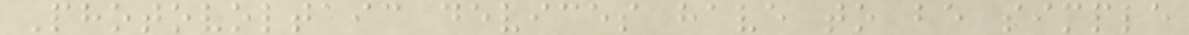Photovoltaic devices have to be simple
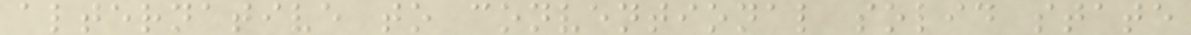alternative to conventional solid state
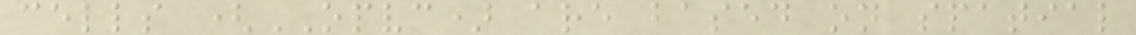cells (OPVC) are based on spatial
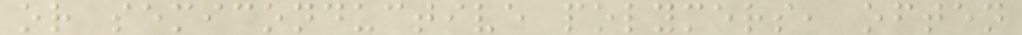or semiconductive polymers, often
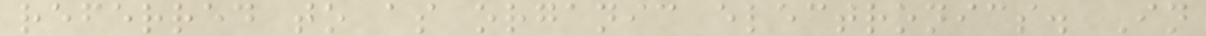referred to as organic electronics. In
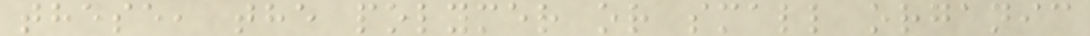these, the polymer or small organic
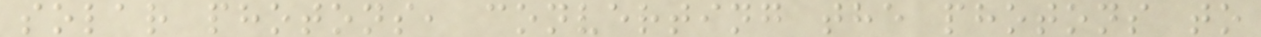solar photons, converting the photons to
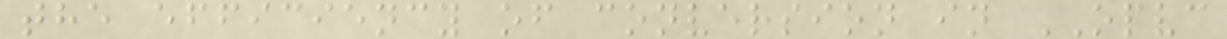the efficiency of conversion in OPVC
